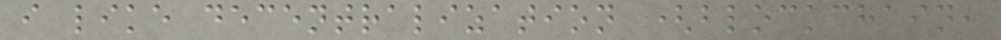i like decentralization (blockchain,
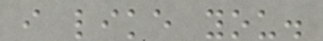i like you.
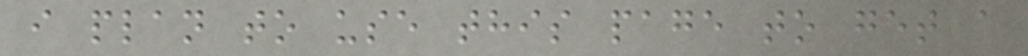i plan to use this page to get a
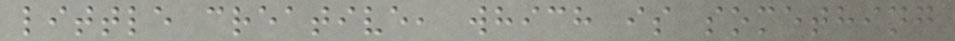little creative, which is something
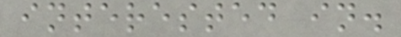interested in.
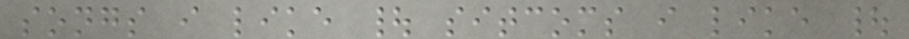songs i like | sitcoms i like |
